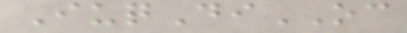IuqDiOC
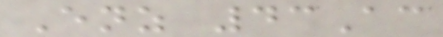Enz 43Ac
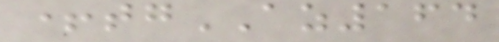+tgAZ164
